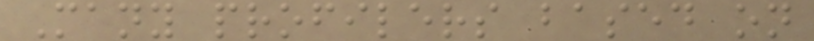Many profilers based on
